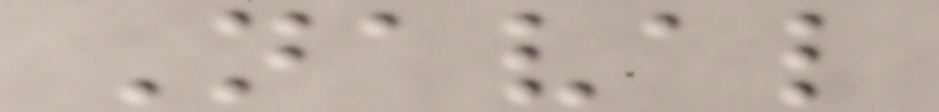Naval
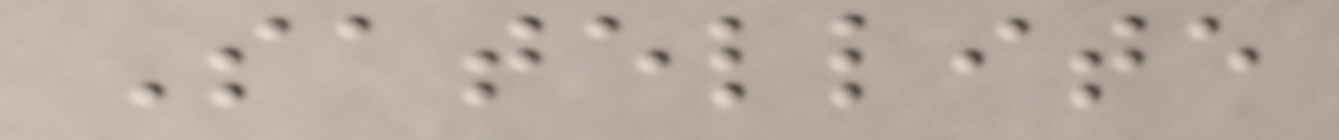Satellite
